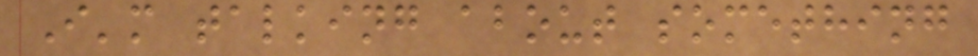I'm talking about something
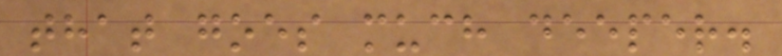that goes much deeper.
